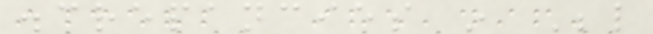discrepancies in Below
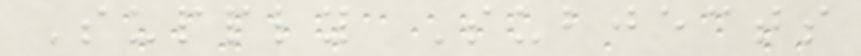Supply Subjects
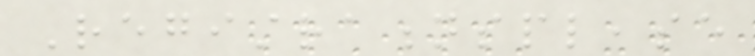Registrationsplease
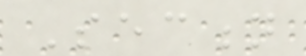Section
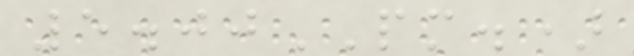5.00PM.)
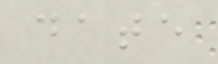date
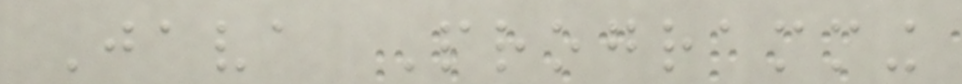Java Programming
